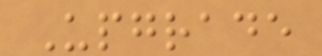Upgrade
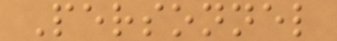Personnel
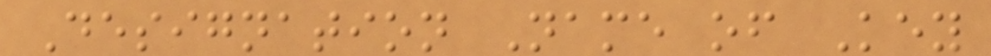Designation Name of Key
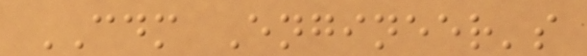CDM Engineer's
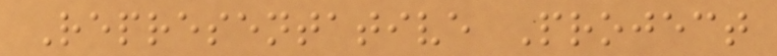Representative Project
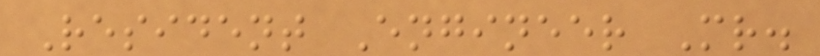Resident Engineer Mr.
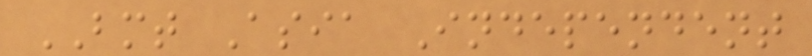BMT Asia Independent
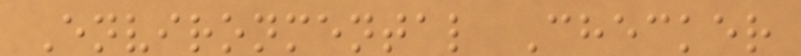Environmental Checker
